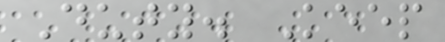Duty. Keep
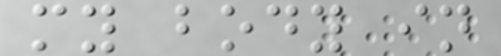my body in
